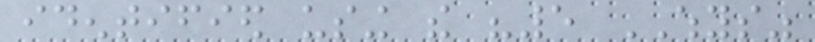identified using the "5 WHYS"
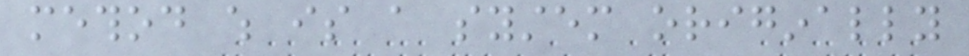method which is a system originally
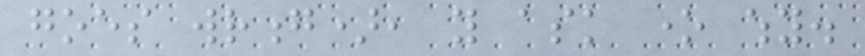goes wrong), you ask one why.
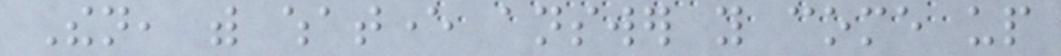Then, with whatever answer you come up
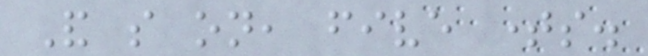And so on, five times.
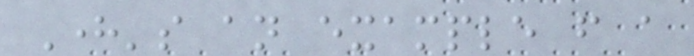Here's an example from a
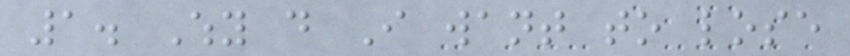1. Why do I want to lose
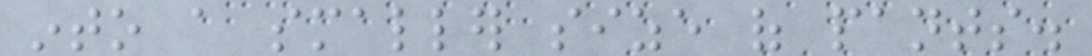into a smaller size of pants.
